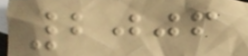2006
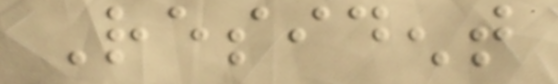Resident
